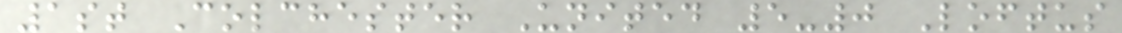1st Colchester United 5-0 Loftus
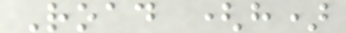Road (h)
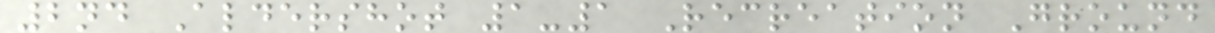2nd Aldershot 1-1 Recreation Ground
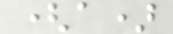(a)
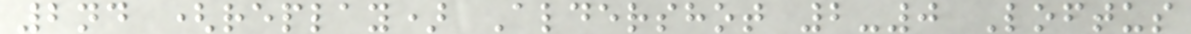2nd (replay) Aldershot 2-0 Loftus
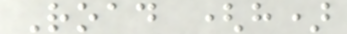Road (h)
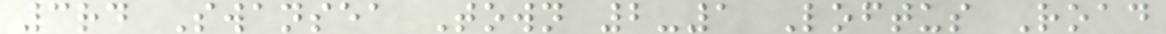3rd Swansea Town 2-1 Loftus Road
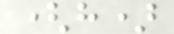(h)
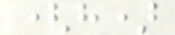(h)
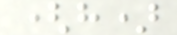(h)
